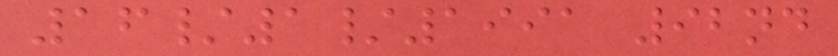16/1/1991 92nd
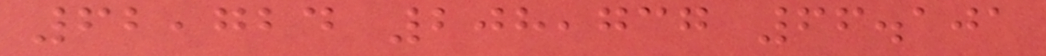62,724 208,737 66.101
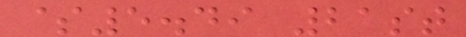$5.49 21st
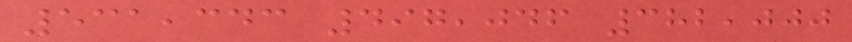531,343 497,046 382,000
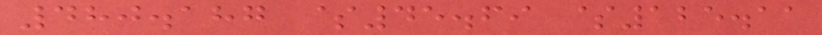480.187 $45.69 $125.11
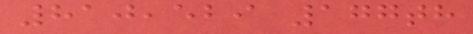810,529 177th
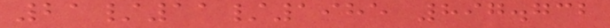21/11/1985 897.732
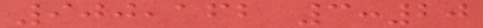900,162 3:20
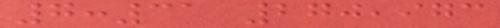7:31 270,973
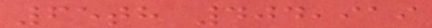65th 404,919
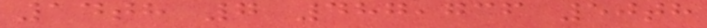14th 7 487,736 50th
